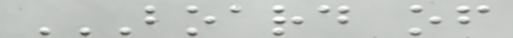BOARD OF
